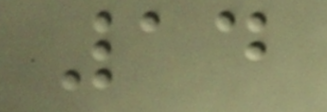14
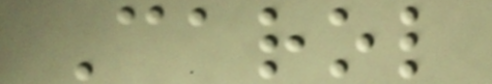Carol
